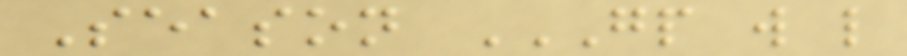Season GP W L
